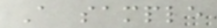A sample
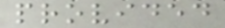provided
